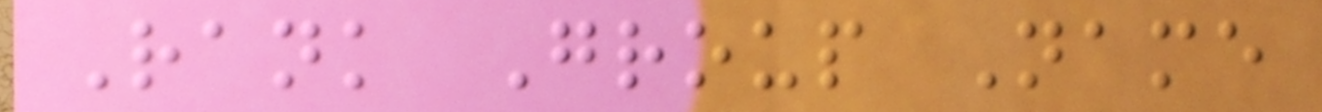Rank Group Name
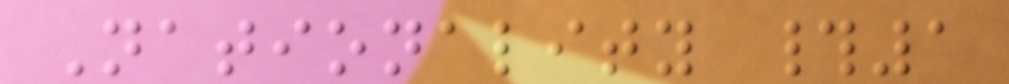Nationality #1
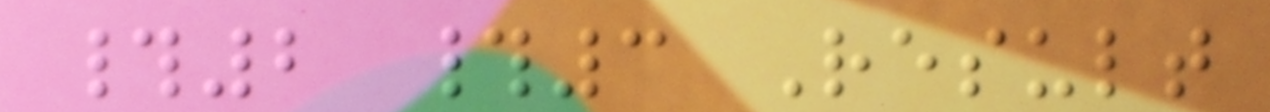#2 #3 Result
